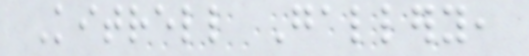Kitrell Gallery,
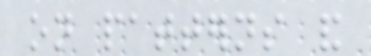on patterns and
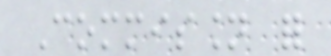Commission for
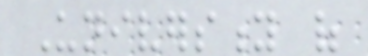University of
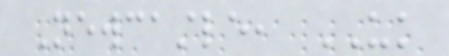Newcastle, UK
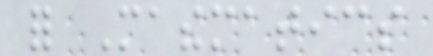for Mathematics
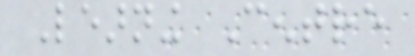Learning Centre
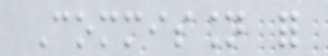Commission for
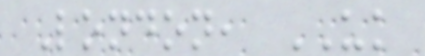London, UK
